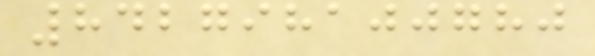842798100780
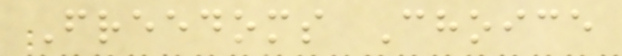Freedoms Choice
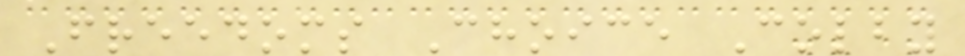Freedoms Choice Colby
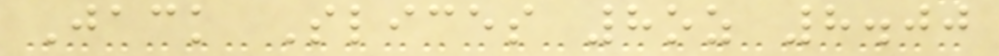Jack Slices 8oz 8.00
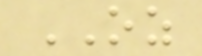OZ
